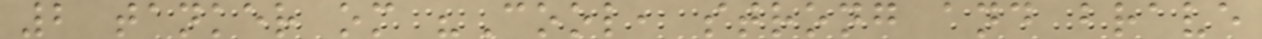2 tanker om "Cool, strong and brave
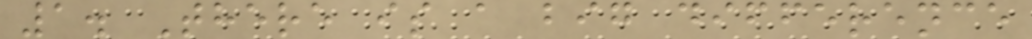1. There is a big difference
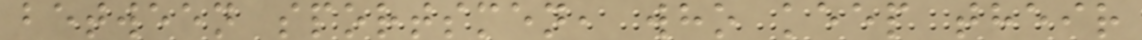between sportsmen, who keep their
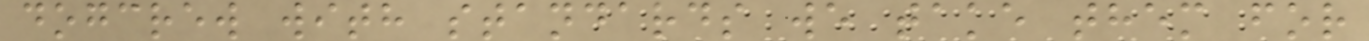dogcrew with standards we take them for
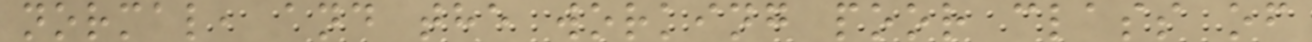normal, and the working poor class of
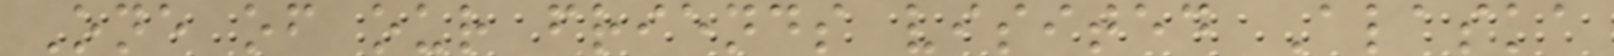One of our friends visited Alaska
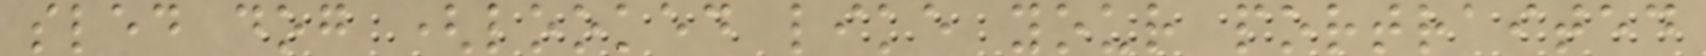sled dog (looked like your portraited
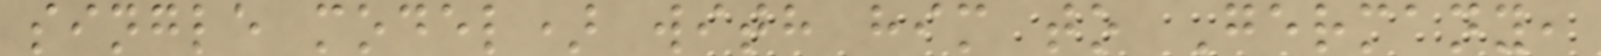single model) with him to Germany,
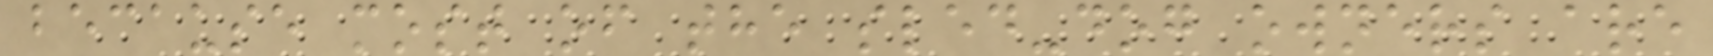because most of the sled-dog owners are
